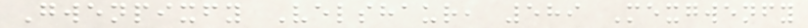Gwenpixfy Velshaur, 589 Mexgwenfy
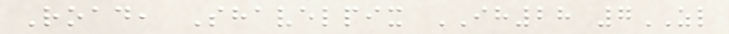Road, Shavelpix IH28 7ZL
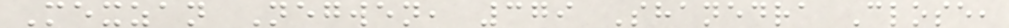Mexzan Negwen, 379 Shanedra Close,
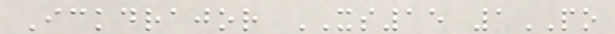Ickdrajor XS15 1PO
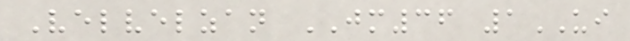Velvelzan JM36 1UI
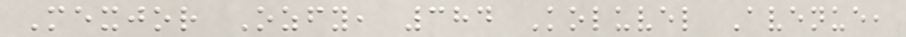Mexjor Ozfy, 384 Koluvel Avenue,
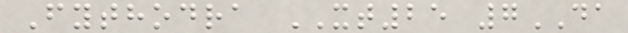Fythodra XT25 7DA
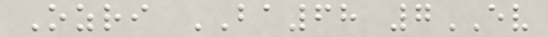Ozri BA68 7EV
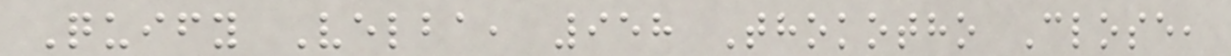Quify Velba, 958 Thokotho Close,
